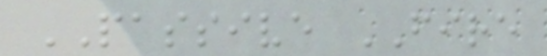PASSIVE FIRE
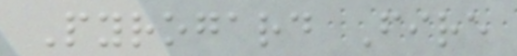Pyrogard Fire
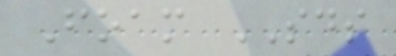Foam SDS
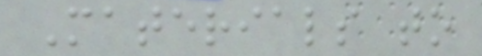Materials to
